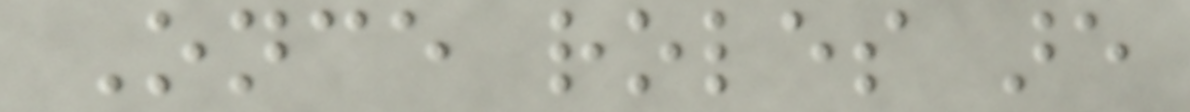Once roles are
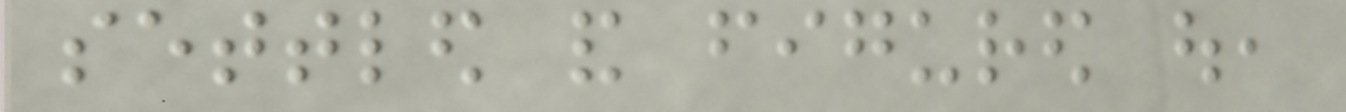settled and figured out,
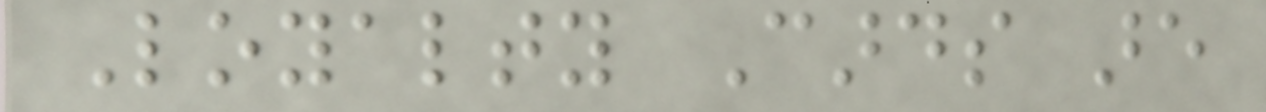Loyalty Cards are
